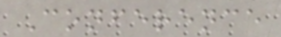Conference
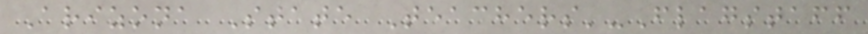Arizona State Teachers'-Flagstaff
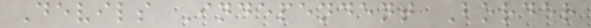Devils Independent Border
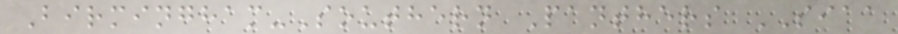Birmingham-Southern Panthers SIAA
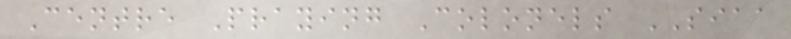Centre Praying Colonels SIAA
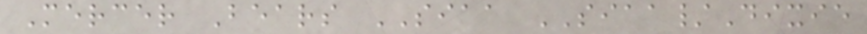Mercer Bears SIAA SIAA/Dixie
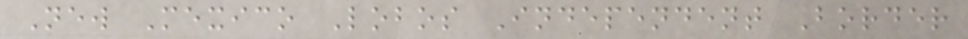New Mexico Lobos Independent Border
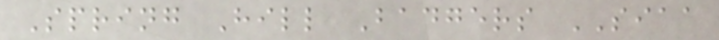Spring Hill Badgers SIAA
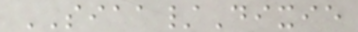SIAA/Dixie
